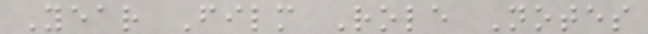Year Film Role Notes
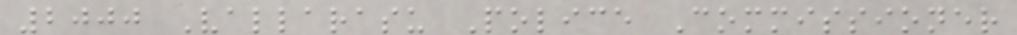2000 Vallarasu Police Commissioner
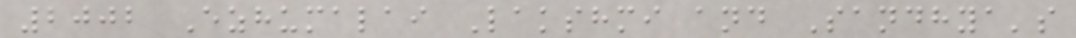2002 Ezhumalai Lakshmi and Sandhya's
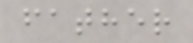father
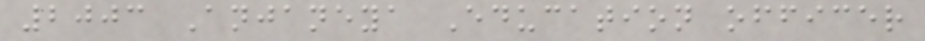2003 Anjaneya Education officer
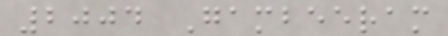2004 Gambeeram
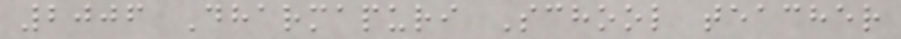2006 Dharmapuri School teacher
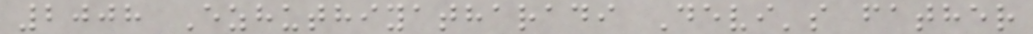2008 Ezhuthiyatharadi Devi's father
